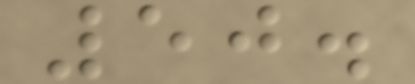50.
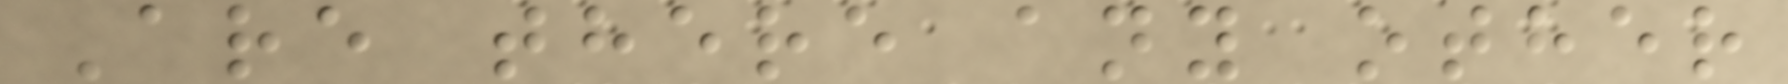Are there any other
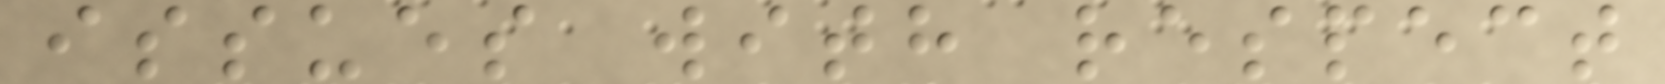issues with respect
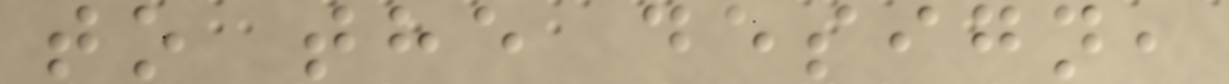to the design,
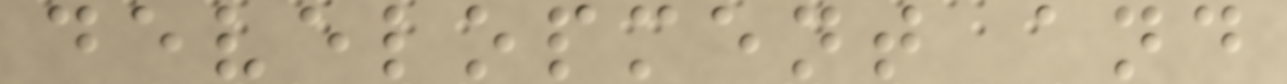development and
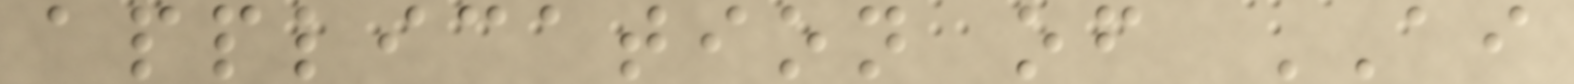application of AI
